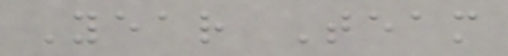Year Team
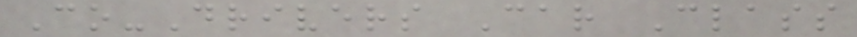Co-Drivers Car Class
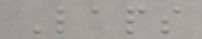Laps
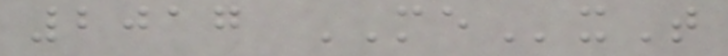2017 MExT
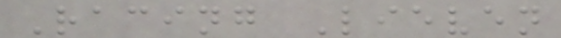Racing Lieven
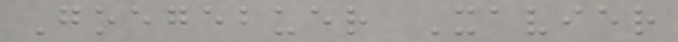Goegebuer Xavier
